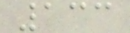133
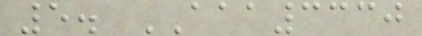5. AAA3330
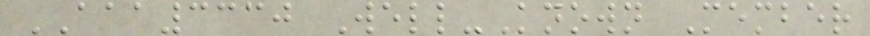AAA3330 Well-Known Member
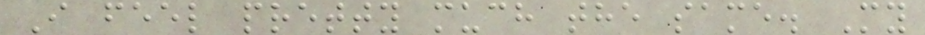I feel pretty much the same. My
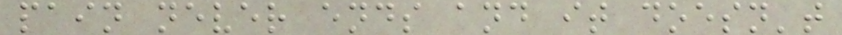pain never ends and it doesn't
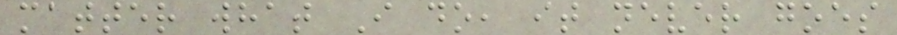matter what I do, it never goes
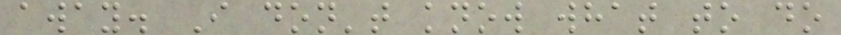away. I don't know what to do
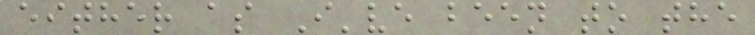either as I've been to the
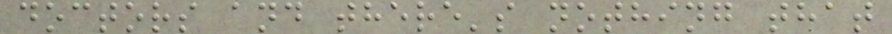doctors and there's nothing that
